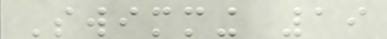Swimming 19
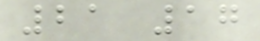21 17
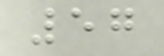57
